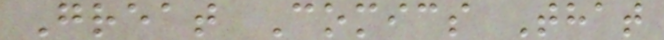Great Comics That
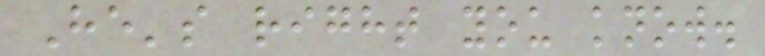He's right you know.
